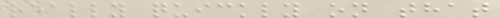really quickly on that
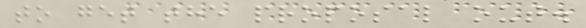to get the proposal out.
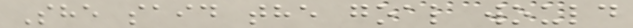She said the goal would
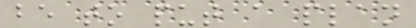be to put a plan
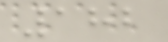182
